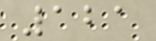121
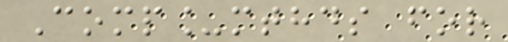Comp_mthds for
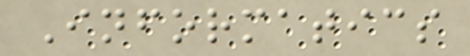Informatics
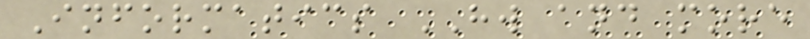Informatics HW and more
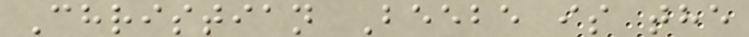Christian Beebe is the
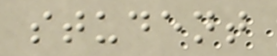student
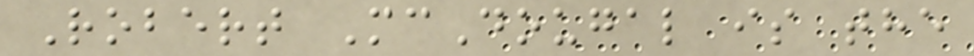Robert McDougal is the
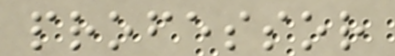professor
